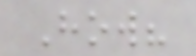How?
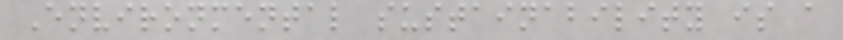Environmental sustainability is a
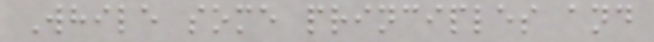While some principles and
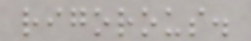rigorous.
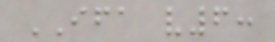IFA v6:
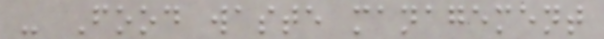- Food waste management
